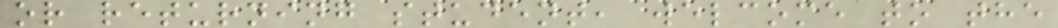or returning student, welcome to the
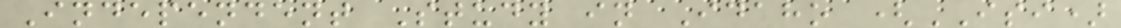Independent Study in Idaho (ISI)
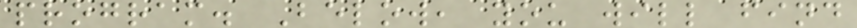program. Below, you will find
